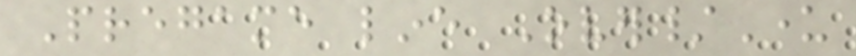Pregame line Over/Under
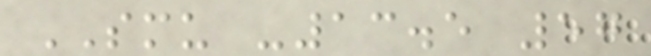SMU -13.5 57
